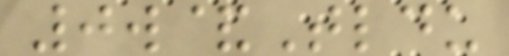0w&Tldu
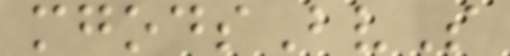mgodsBvS
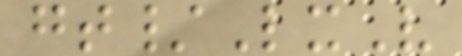gt/LxV
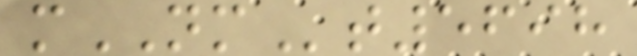mNMt5698
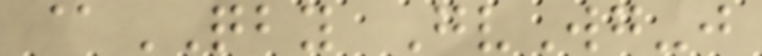@QBY GvWg-j
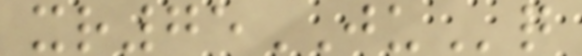xr75JUq
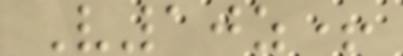V10z+
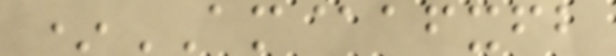*AM@afxfb
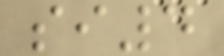si4
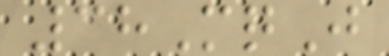38MqJ
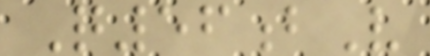Q56bV
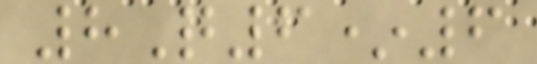8Q6*6
